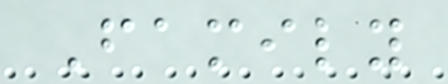Family
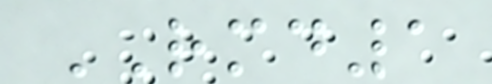RMD1
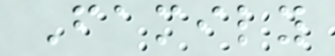Family
